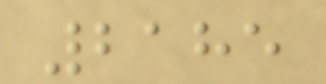2185
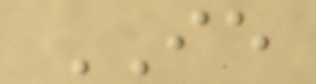IE
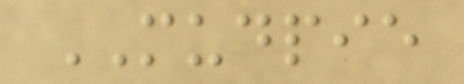MUDPIE
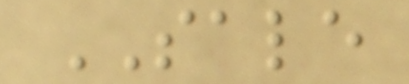SALE
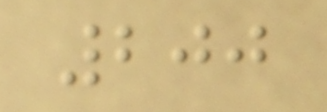200
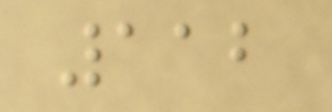112
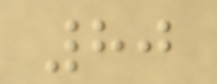80
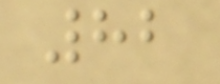82
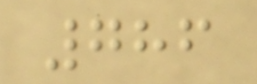786
